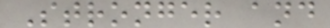Stronger and
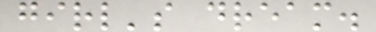girl's dream.
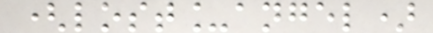(lost_angel)
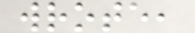wrote,
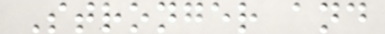Stronger and
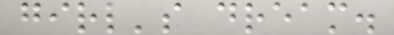girl's dream.
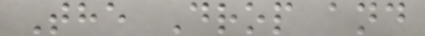The Drop and
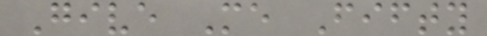Give Me Fifty
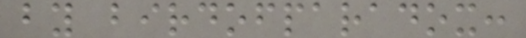by birdofparadox:
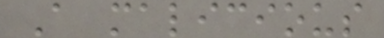A malicious
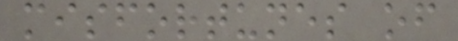misfortunes of
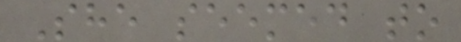She seemed to
